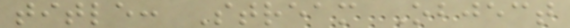title: Stream Object
